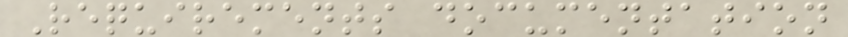Requirements documentation
